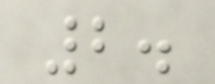2.
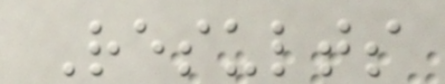Results
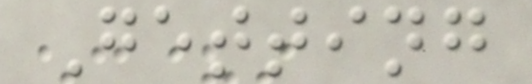Getting
